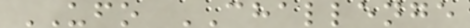UFO CHALLENGE
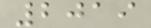2019
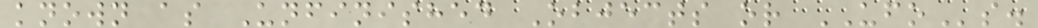known as Unfinished Objects or UFOs.
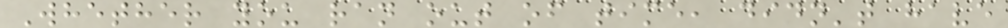Whether you ran out of time, didn't have
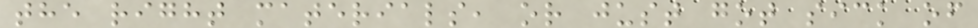the right materials, or just got sick of
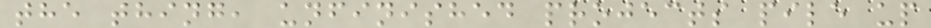the thing, unfinished projects pile up
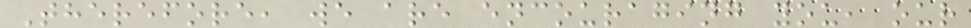Therefore, we are encouraging you, our
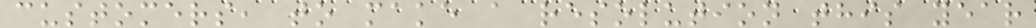customers, to make a resolution this year
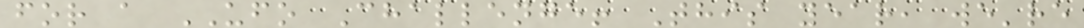for a UFO Challenge! This year, we're
